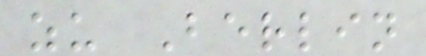zu Berlin
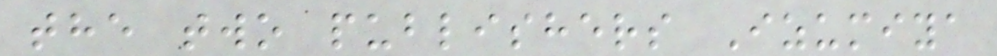the two publishers Izumiya
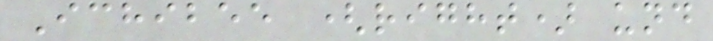Ichibee (right) und
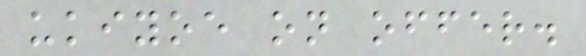ukiyoe on offer.
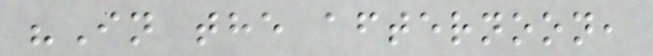"In the afternoon,
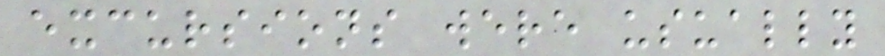excursions were usually
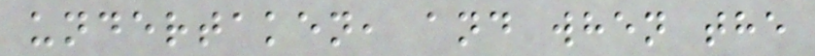undertaken, and when the
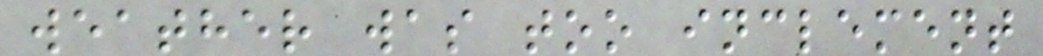weather was too inclement
